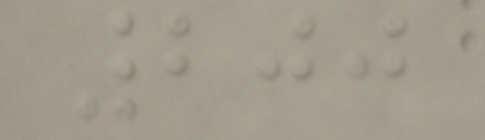200
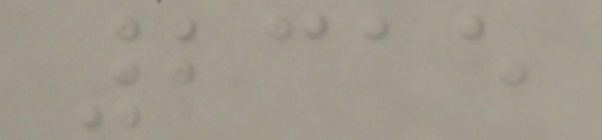2315
